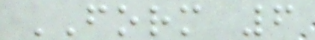FORM 6
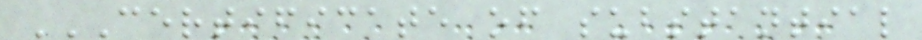CERTIFICATE OF SUBSTANTIAL
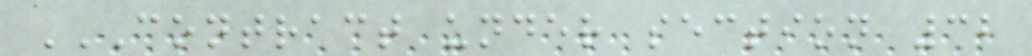CONTRACT UNDER SECTION 32
